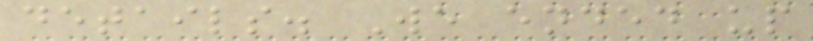details. We ended up
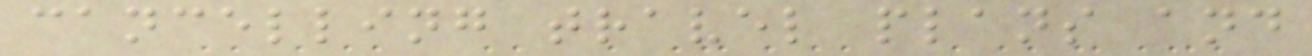cancelling travel plans and
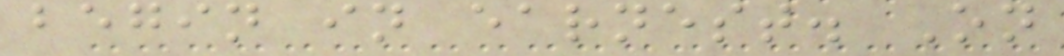begin in earnest. On
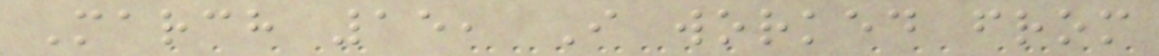March 15, I worked from
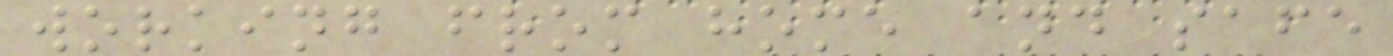working from home and safe
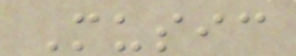Music
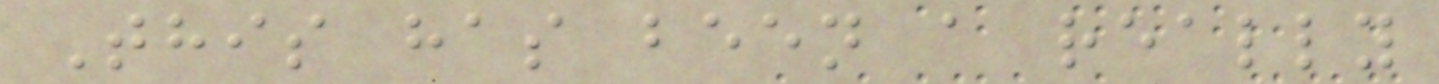This has been a really
